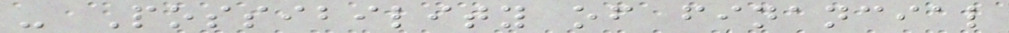- Possibility of financial
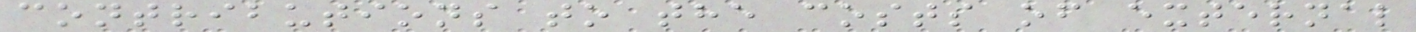contributions to the costs of external
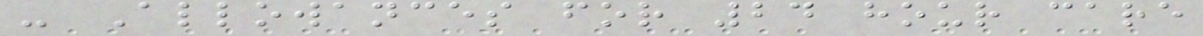- Allowances for 24 hour care
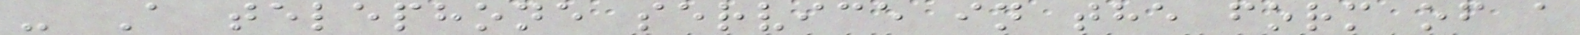- A telephone service in the form of a
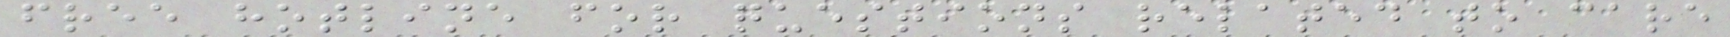free hotline for questions related to care
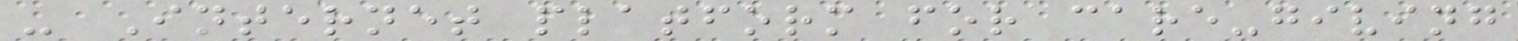- Internet platform for care-giving
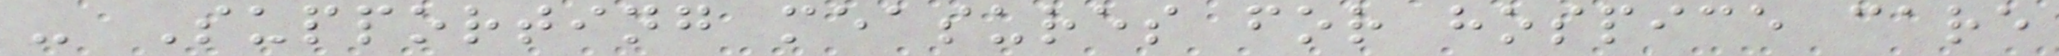- Supporting measures for hospice care
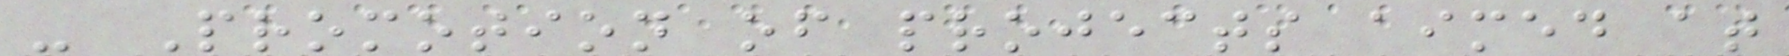- Promotion of projects aimed at
